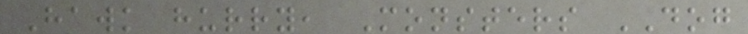Hawk hurry, Monsters DOG
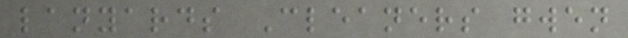lanyards Cleaners gwen
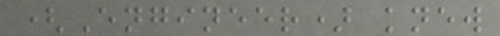(Engineer) knew
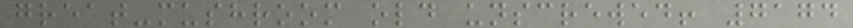great-mushroom old unscrewed! 7174
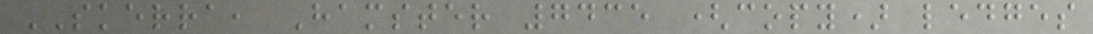SKERRA, Hamster 7435 (copy) ledges
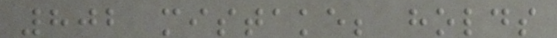802 mistake; holds
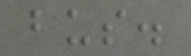bus.
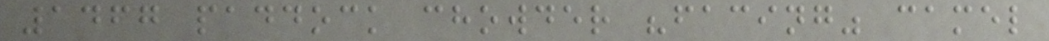1467 paddock chowder "facing" camel
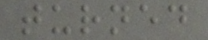turned
